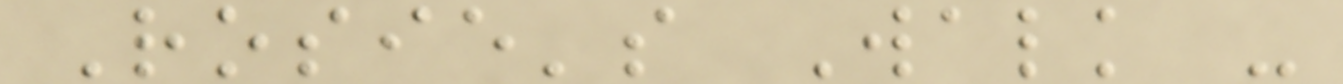Rosie's Walk -
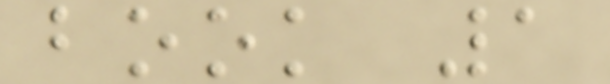book 1
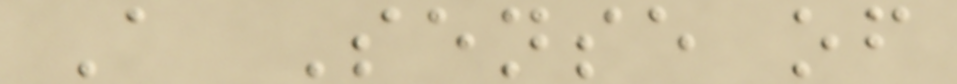A Sense of
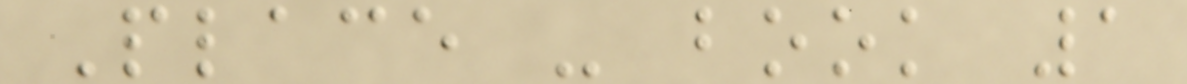Place - book 1
